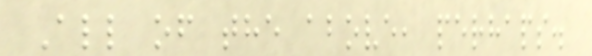All of the above, perhaps.
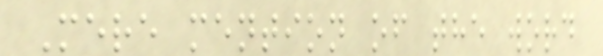Mere mention of the word
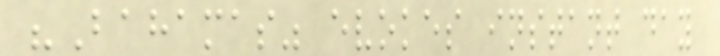"Bahamas" evokes instant day
